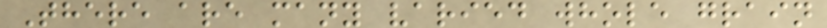There are many varied whole grain
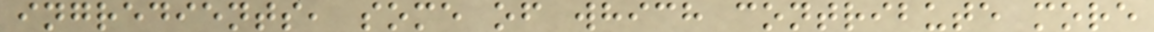ingredients, some of which contribute more
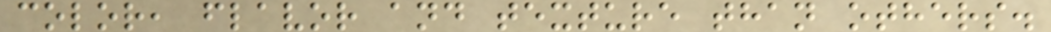color, flavor and texture than others.
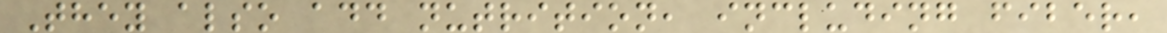They also add nutrition, including fiber,
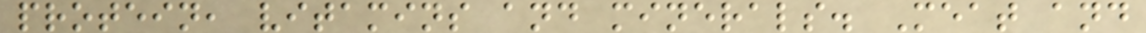protein, vitamins and minerals. Meat and
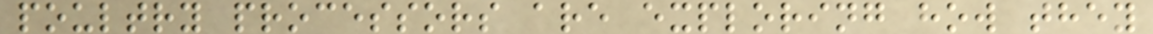poultry processors are exploring how they
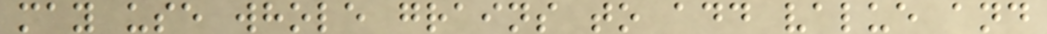may use whole grains to add value and
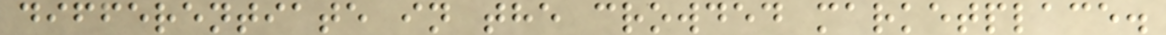differentiate in the crowded marketplace.
